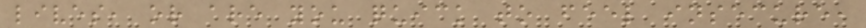lives, or are you quick to feel insecure,
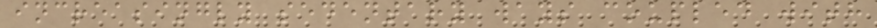increasingly sedentary ways coupled with
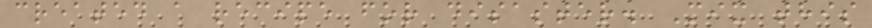created a recipe for disaster. Mix this
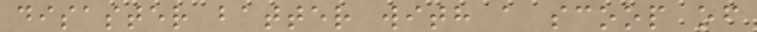disaster batter with a scoop of
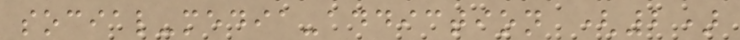social-media-addiction (2)
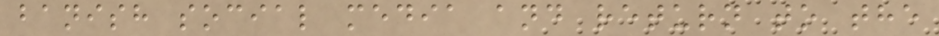banish social media and return to the
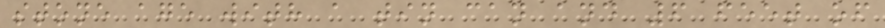stone age with a tin can and 6 feet of
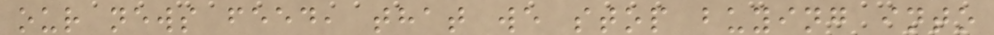our news feed, that we stop buying into
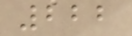222
